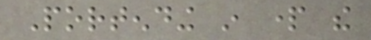Portending in part the
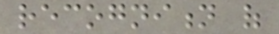recognition of
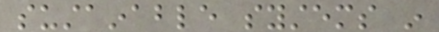sustainable systems in
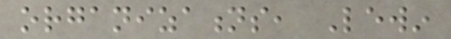organizations, Lewin
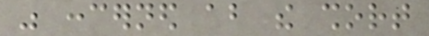was concerned about the short
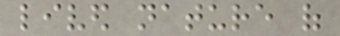lived nature of
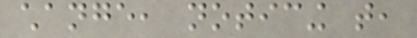change, noticing that,
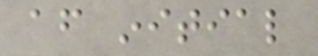after initial
